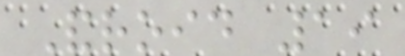Android 19
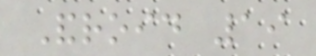Android 19
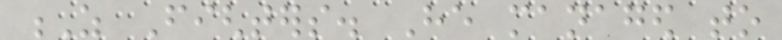Z Fighters. He managed to
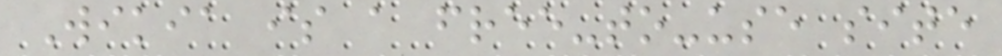Wikia is a free-to-use site
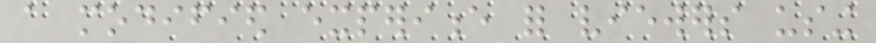a modified experience for viewers using
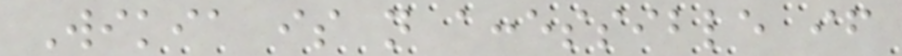Wikia is not accessible if
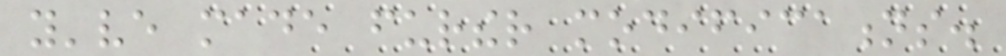you've made further modifications.
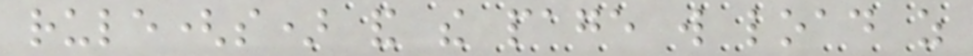rule(s) and the page will load as
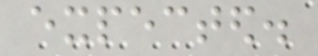expected.
